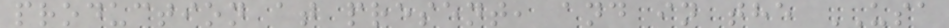production at present, and in the USA
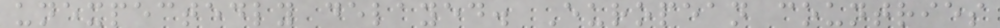unexpectedly delayed. European countries
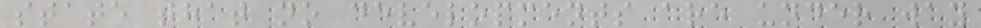state that no developments are under way
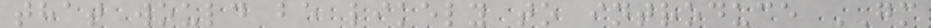that would be likely to introduce GM
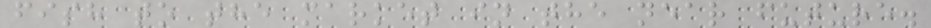fish to the market in the near future.
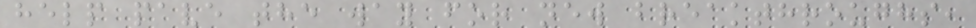help pave the way for new breakthroughs,
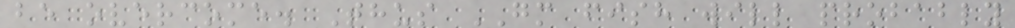be overcome. Thus GM fish will probably
